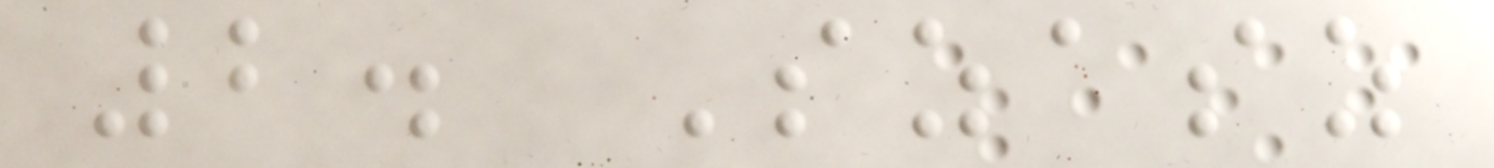2. Szasz
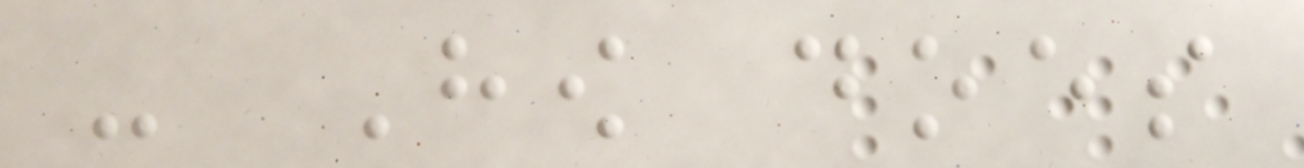- How does
